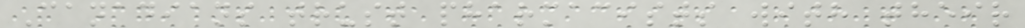Canadians trust pharmacists with their
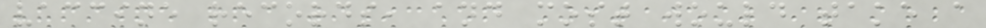vaccine records, and most would take a
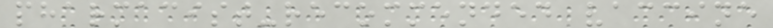pharmacist-recommended vaccine
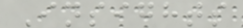Insights
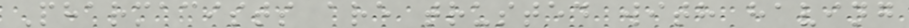Pharmacists are trusted with having
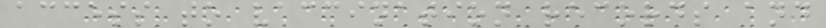access to vaccination records and
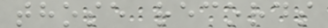those records
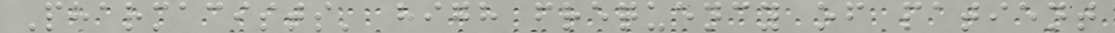Pharmacists' high frequency of patient
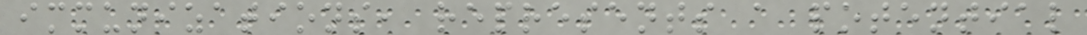immunizations, represents a potential
